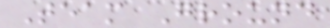Team Ground
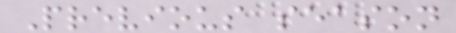Previous season
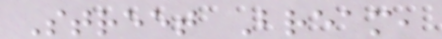Street Bream,
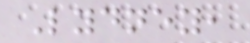Lydney,
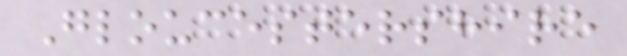Gloucestershire
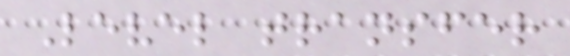Level transfer
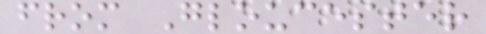from Gloucester
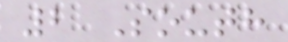2 South
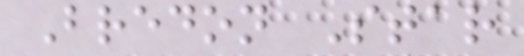Bredon Star
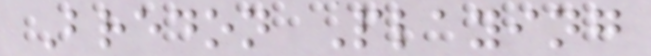Bredon Playing
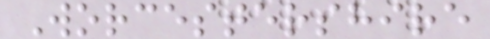Worcestershire
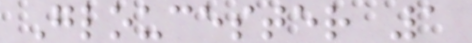Gloucester 1
